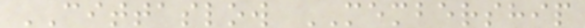CITTASLOW MEMBERSHIP
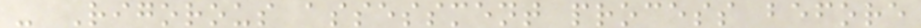- Rigorous assessment process before
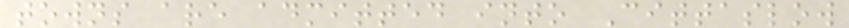towns are admitted into Cittaslow
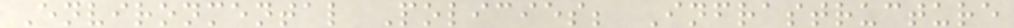Environmental Policies; Infrastructure
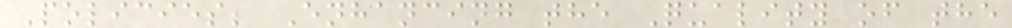Policies; Enhancing the Quality of the
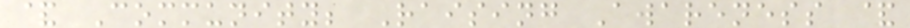& Community; Raising Awareness &
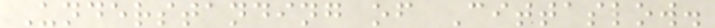Understanding of Cittaslow.
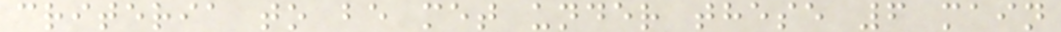criteria to be met under these 6 main
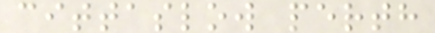cittaslow perth
